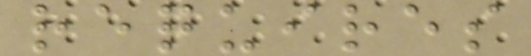requires
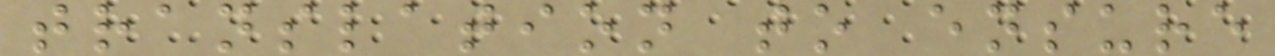translation to ensure
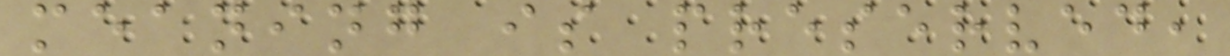meaning is preserved,
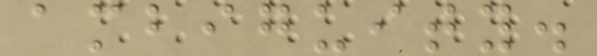ambiguity.
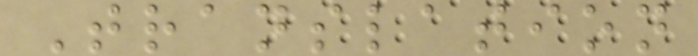Translation
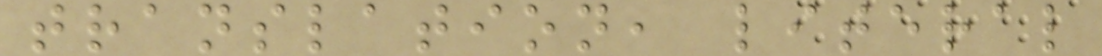translation, literal
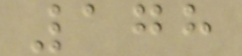178
